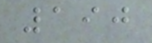190
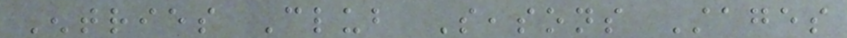Entries Club Seasons Stages
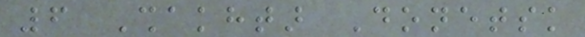6 Shakhtar Donetsk
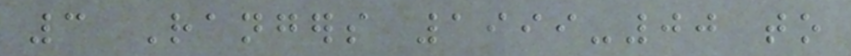3 Rangers 1999-00 to
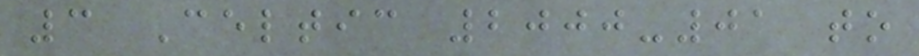3 Celtic 2000-01 to
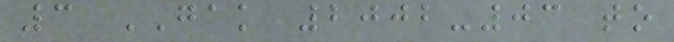3 GAK 2002-03 to
